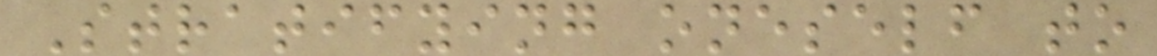Stratifying oneself to
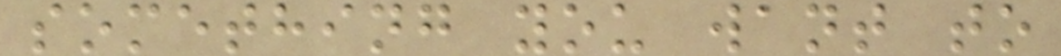something you want to
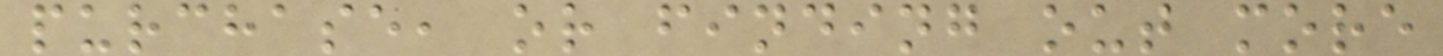purchase, or finding out more
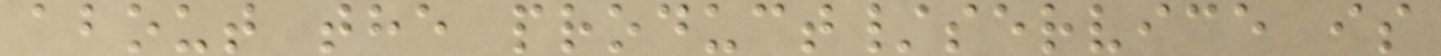about the product/service is
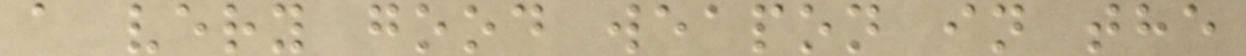a very good weapon in the
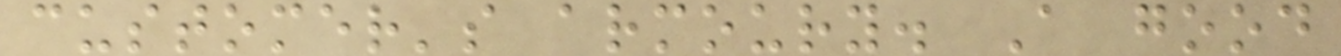customer's armoury. A good
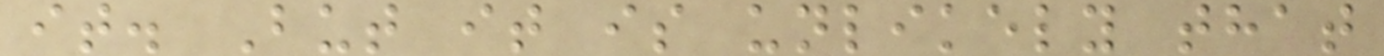it. But it is unlikely that
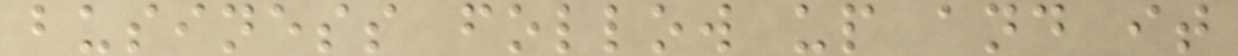business follow up and it
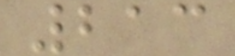213
